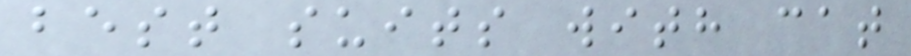best suits with cat
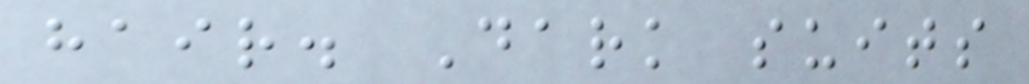hair. Dark suits
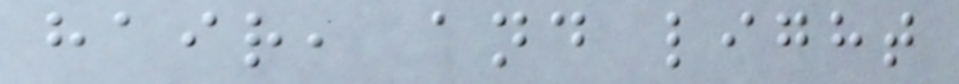hair, and light
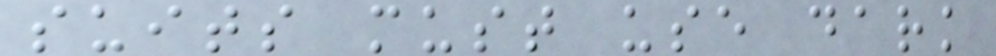suits must use dark
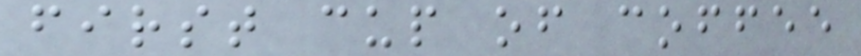first cup of coffee
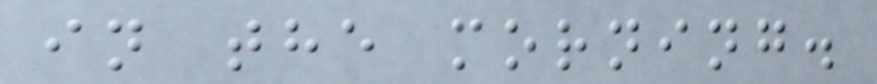in the morning.
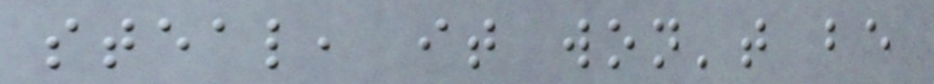steal, it won't be
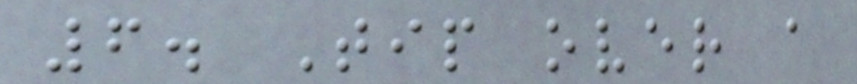6. Tip over a
